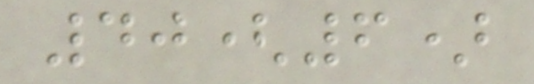40(6)
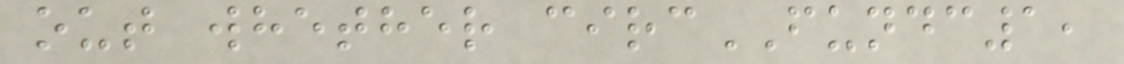out whether circFUNDC1,
